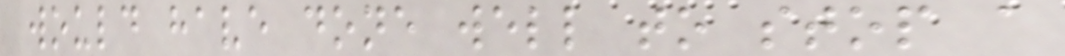would have done well to stop a
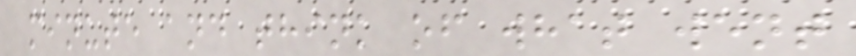minute and think of what went
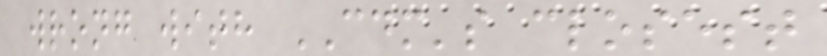wrong with CDM's closest
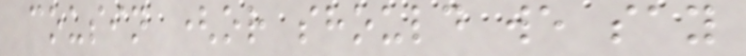cousin (or should we say
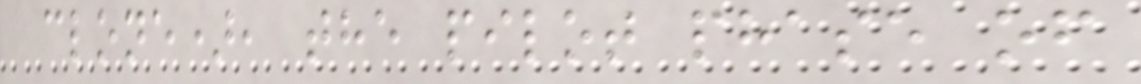clone), the pilot phase of
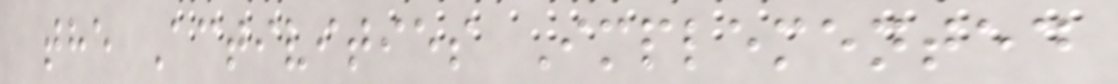the Activities Implemented
